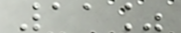11%
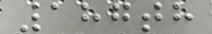187th
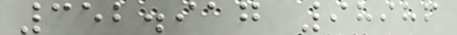352.917 98986
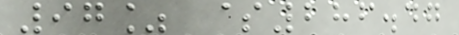97% $286.47
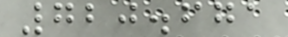720.671
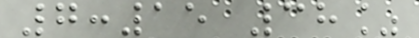7:15 38%
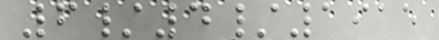6/4/1915
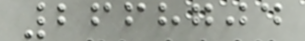2668704
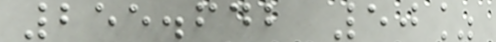255.642 50%
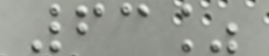63%
